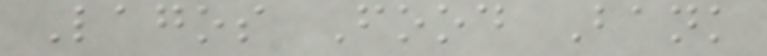Lagos Food Bank
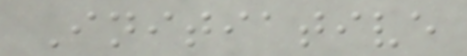Initiative
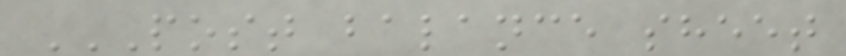POST BALANCE SHEET
